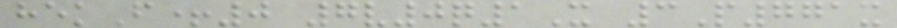hekF+0 7v0q1X 3P771x
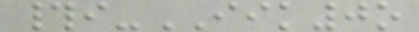#i-IIK0o
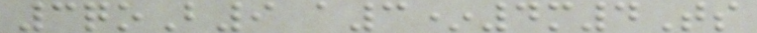3qoB9 a3*4m4Ts
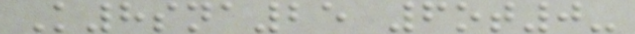K8sna25 6ot0-
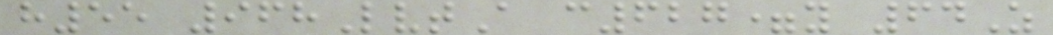h55 968LvtA c627=y 64Z
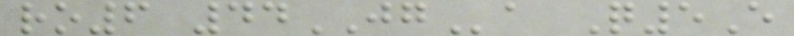ro6 44JGa Q5E
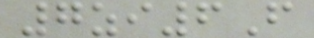7zi6F
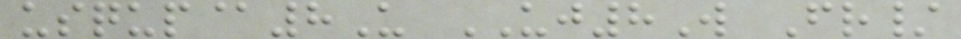usqup@8U UJ8W Fr/
